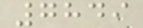7849
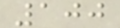100
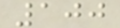100
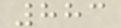883
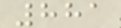881
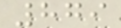879
